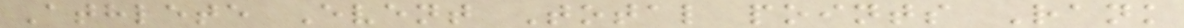Athlete Event Total points Rank
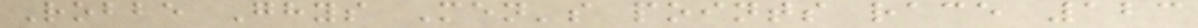Robbe Ghys Men's points race 123
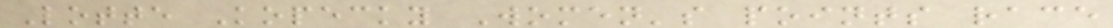Lotte Kopecky Women's points race
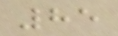85
